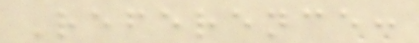Reference:
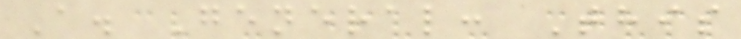A. General: This
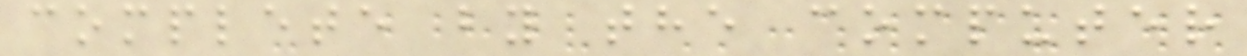complete by the computer
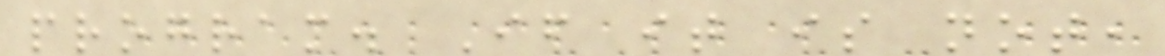program. If it is not,
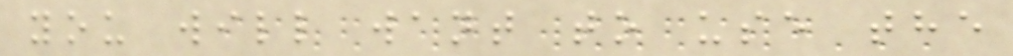you will want to use the
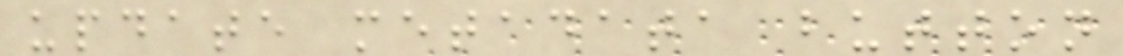update metadata button
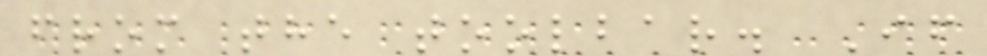from the toolbar. If
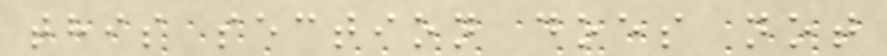this section does not
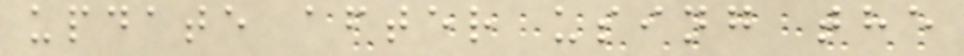update after using the
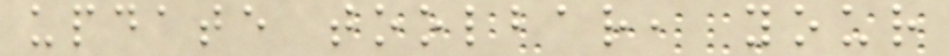update toolbar, your
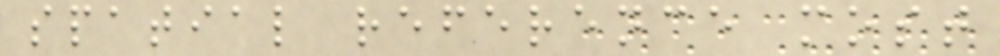spatial reference most
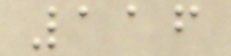116
